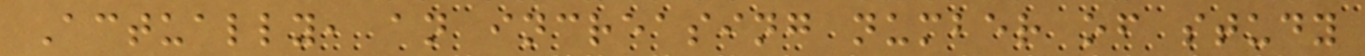Actually, an increasing number of study
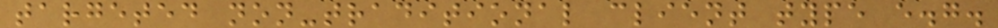targeted non-traditional client type e.g.
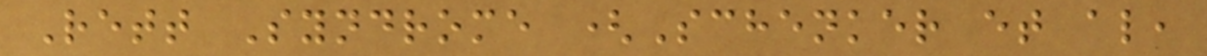Rett Syndrome (Schenker et al,
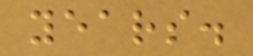years.
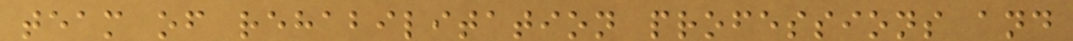team of rehabilitation professions and
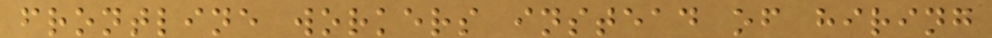frontline workers instead of hiring
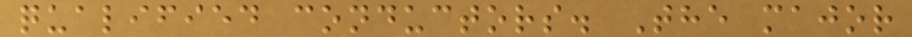qualified conductors. The major
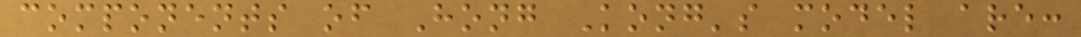components of Hong Kong's model are:
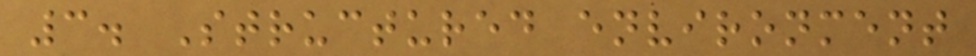3. Structured environment
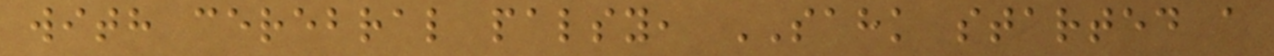with cerebral palsy, SAHK started a
